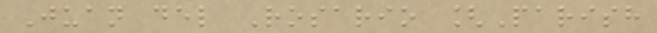Juan del Rosario [Parish
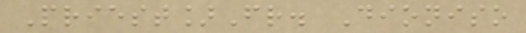Priest]Fr. Dioniso
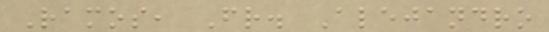Ramos, Fr. Alejandro
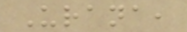Urana,
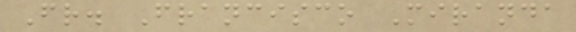Fr. Francisco Miranda
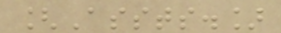[Assts.]
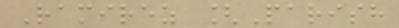Ramirez [Parish
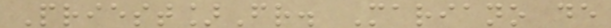Priest]Fr. Mariano de
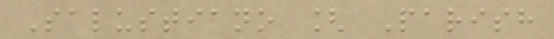Salustiano [ Parish
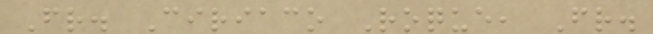Fr. Ciriaco Roque, Fr.
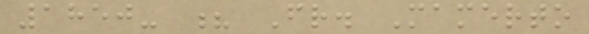1850- ? Fr. Mamerto
